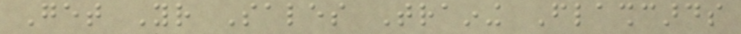Get Your Sales Training Flashcards
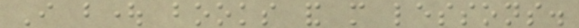I bought books and more lessons.
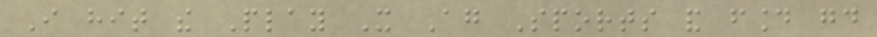I hit the Play It Again Sports and found good
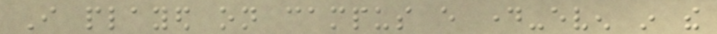I played on campus every day-even in the
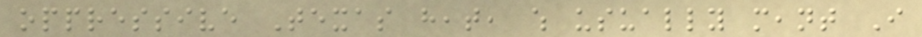oppressive Texas heat, which usually meant I
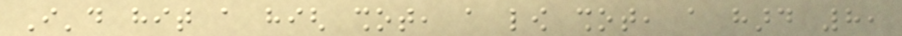I'd hit a high shot, a low shot, a hard 8,
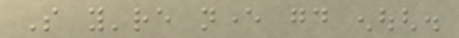So you're never good enough.
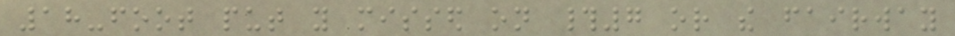18-foot put you missed on #7 or the fairway
